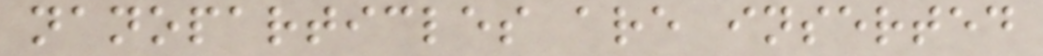nanoparticles are inserted
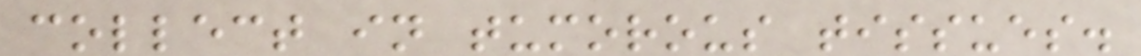collect in tumorous tissues.
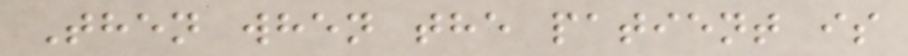Then when the patient is
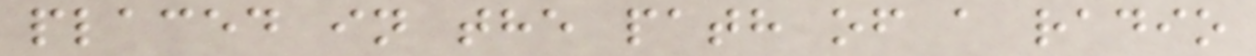placed in the path of a radio
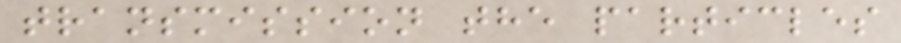transmission the particles
